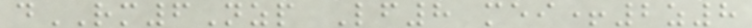dRM6Nzp Lf8 mei+2z8
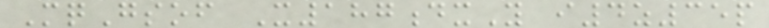MqGsof X187dxY i4z35p
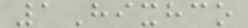1Hixhco
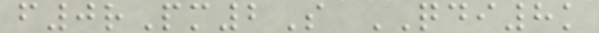f0rPm2S QDI8k
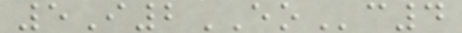5I2EOc4
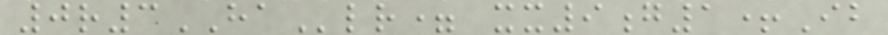0r3HAlr= xx9g1+Ib
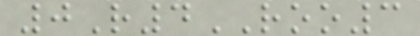0R4ROO3
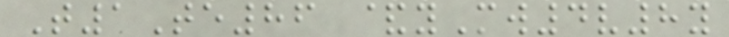T1Te86 &yMw4v8y
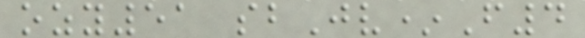ozy51 sbJv*F4
